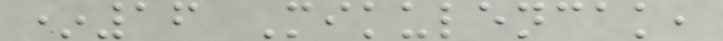*16 Mikulencak,
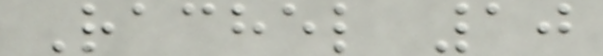Rachel 10
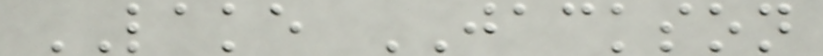LAKE JACKSON
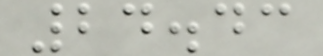24.43
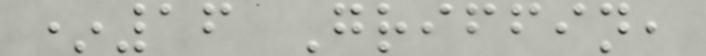*16 Griffin,
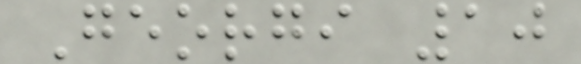Georgi 10
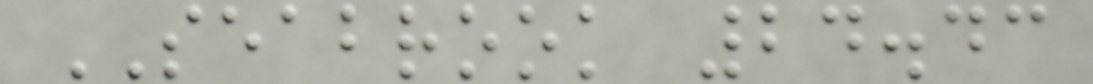SEABROOK 24.43
